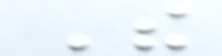The
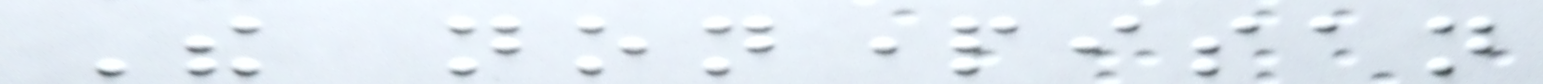The nonpartisan
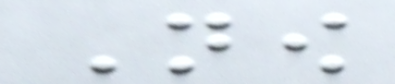Now
